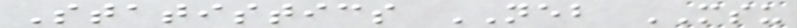Statistics NEB MSU
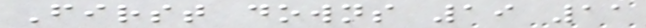First downs 19 11
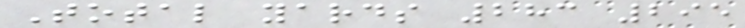Total yards 283 295
